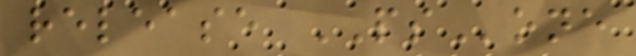release PSone
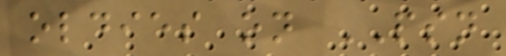oldies on PSN
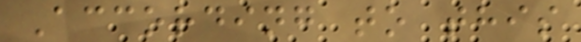According to this
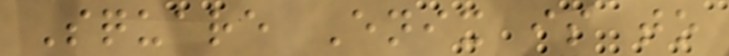Square Enix is to
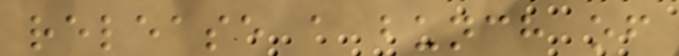release a bunch of
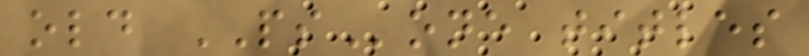old PSone titles
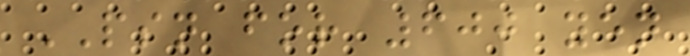PSN for 600 yen
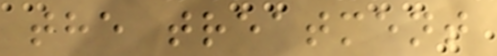the treatment
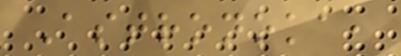Astronoka,
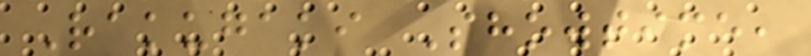Rakugaki Showtime,
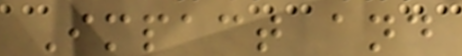Impact and
